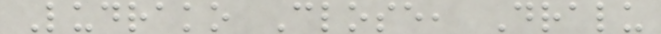Ludrako Close, Dralu
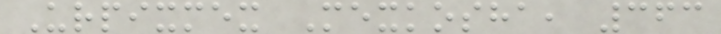Urpixmex Mexkosha, 363
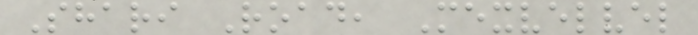Shari Road, Mexvelvel
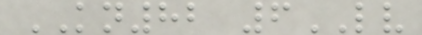KN82 6LV
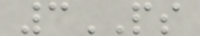3PS
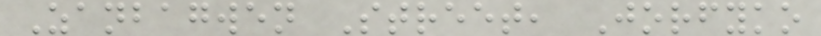Zanbagwen Street, Jorfyko
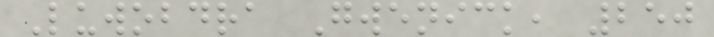Luwobdra Gwenick, 250
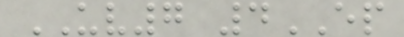UV7 4EP
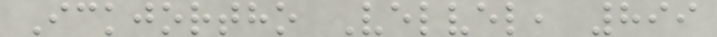Ickjortho Velvel, 899
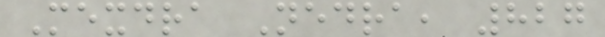Mexdra Nedra, 827
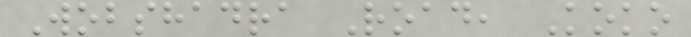Wobshadra Road, Koko
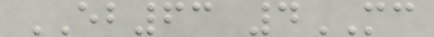EB63 4MC
